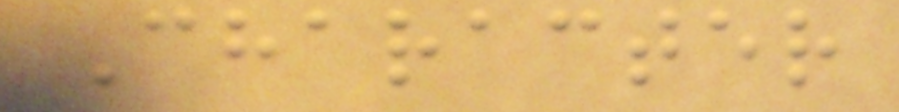Character
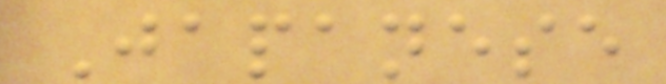Japanese
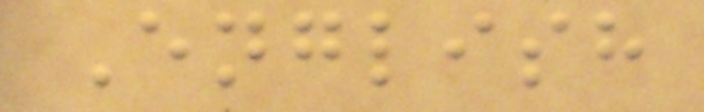English
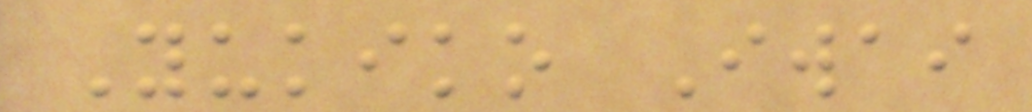Yukiko Iwai
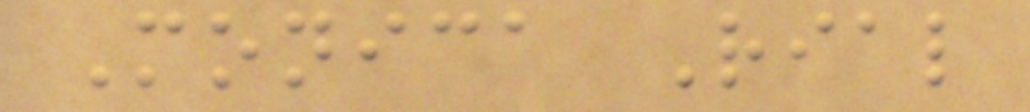Monica Rial
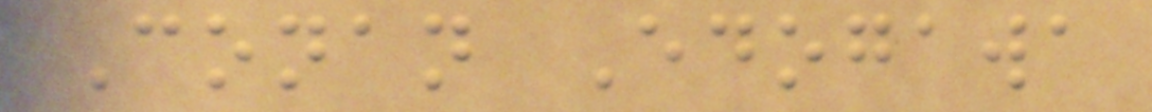Conan Edogawa
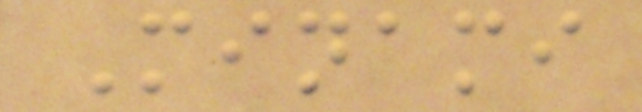Minami
